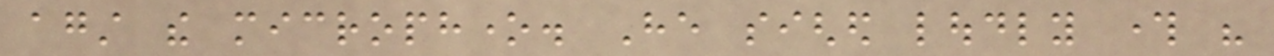against the microphone. He sighed loudly through his
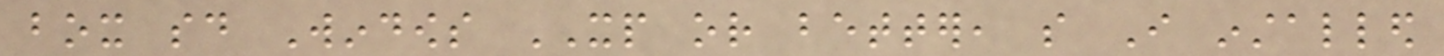box said Windows XP or better, so I installed
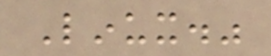Linux."
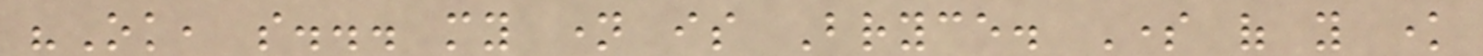"Ok, so... my name is Bryce. Some of you know
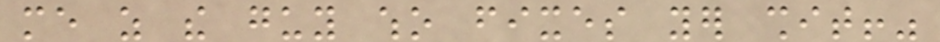me as the guy who fixes yer shit!"
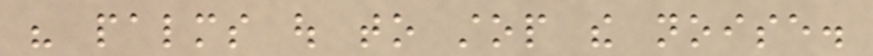his palms out to stop the noise.
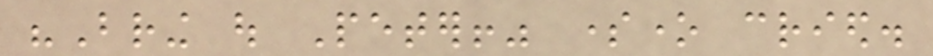"Bring out Peter!" someone cried.
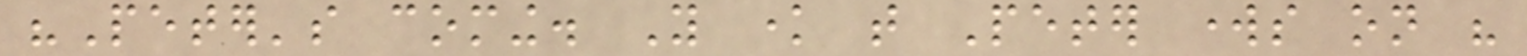"Peter's coming. You know that Peter works on his
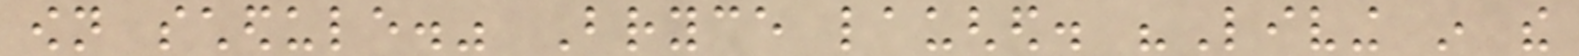own schedule." Bryce laughed. "Living in the
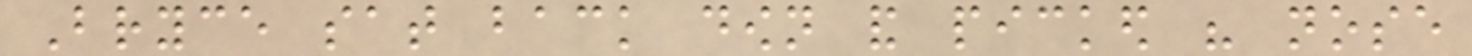Bryce sat back down and picked his nose
